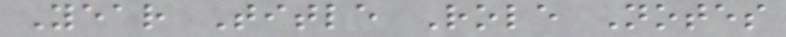Year Title Role Notes
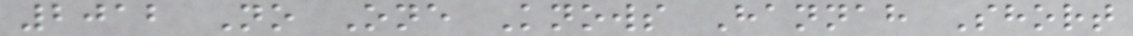2012 No One Knows Hannah Short
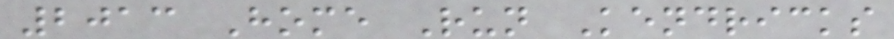2013 Home Run Kendricks
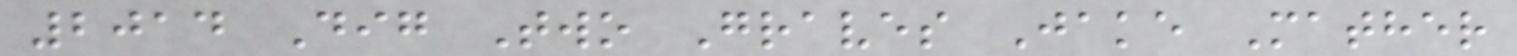2014 Dig Two Graves Jake Mather
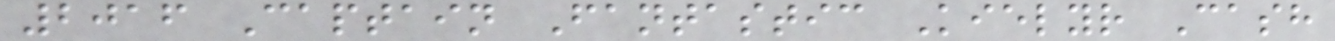2016 Captain Fantastic Kielyr Cash
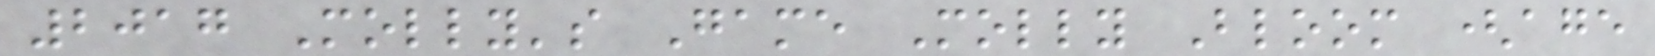2017 Molly's Game Molly Bloom (age
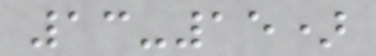13-15)
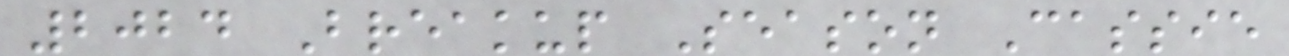2024 Breakup Season Cassie
